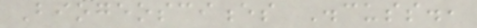Biogeosciences Discuss.,
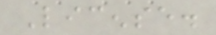License.
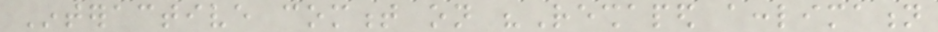Interactive comment on "Reshaped acclimation
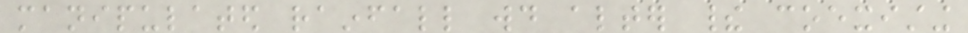manipulated rainfall would alter their coexisting
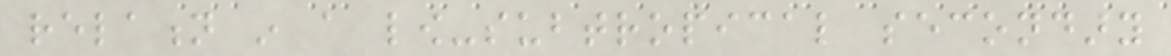relation in a low-subtropical secondary
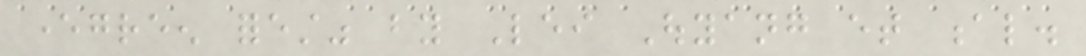evergreen forest" by Lei Ouyang et al.
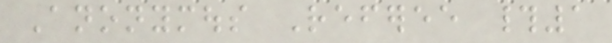Anonymous Referee #1
